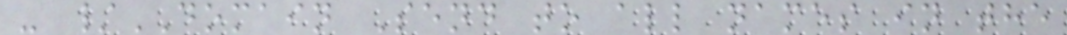- /DOMAIN Send to all names in the
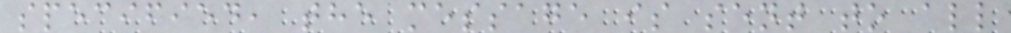specified, the message is sent to all
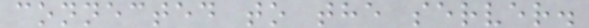connected to the server.
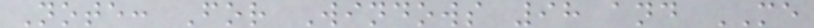Note: For Windows 98 and ME
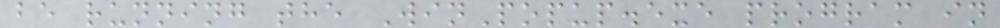be running the WinPopup.exe program in
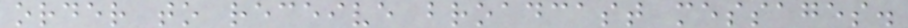order to receive broadcast messages.
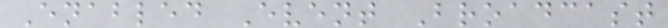Enabled Event Broadcast
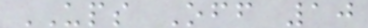UPS Off 10
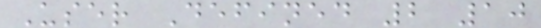User Defined 2 10
